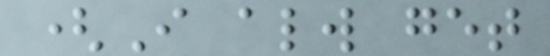(I always get
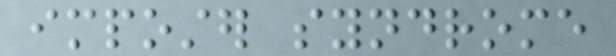imposter syndrome
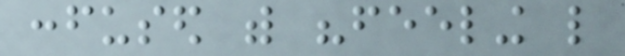confused with "feeling like
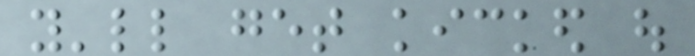you'll get kicked out
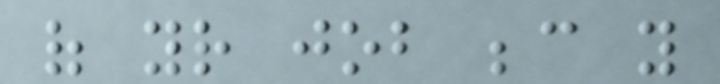of your job because you
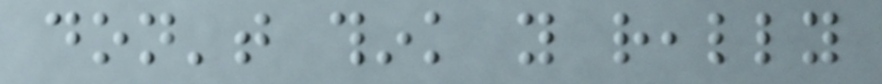don't think you really
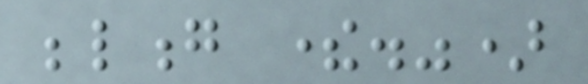belong there.")
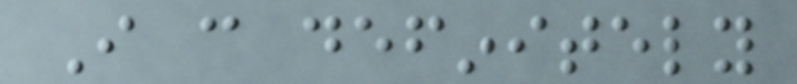I can definitely
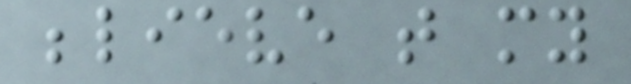believe that my
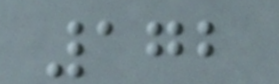172
